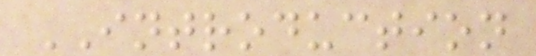INTRODUCTION
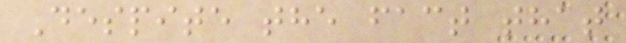Despite the fact that
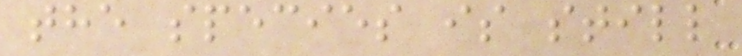the species is still
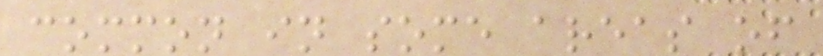common in some areas of
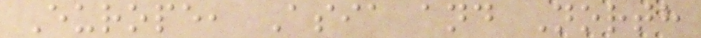Europe, Asia and North
